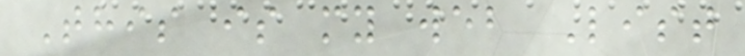This is my web List
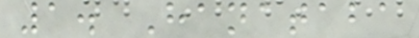1. Hanataba
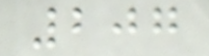207
